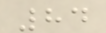84
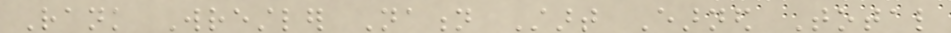Rank Wrestler Nation Start Earned Total
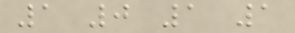1 0 1 1
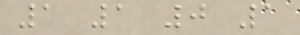1 1 0 1
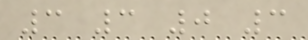3 3 0 3
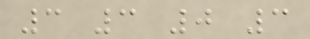3 3 0 3
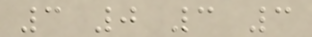3 0 3 3
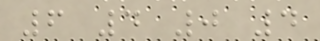6 4 0 4
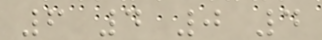6 4 0 4
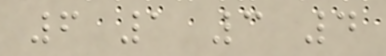6 1 3 4
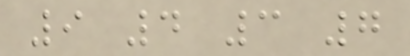9 4 3 7
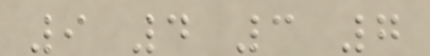9 4 3 7
